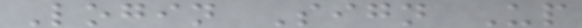Login Sign Up
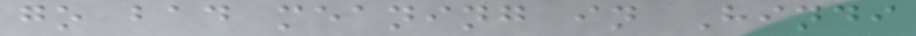go bad meaning in Hindi
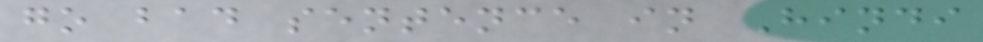go bad sentence in Hindi
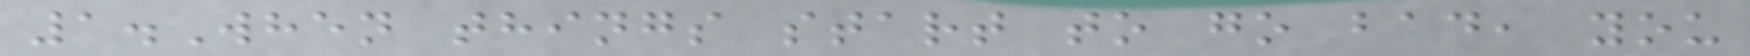1.When things start to go bad, you
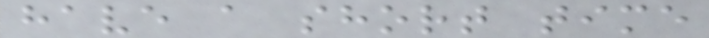have a short time
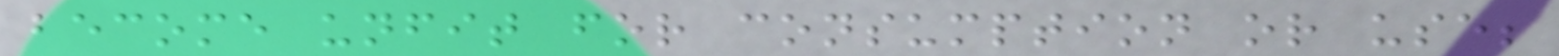become unfit for consumption or use;
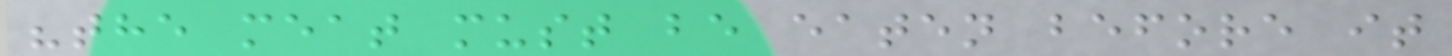"the meat must be eaten before it
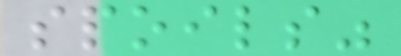spoils"
